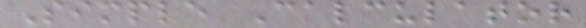Simple Calculator
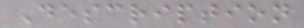Description
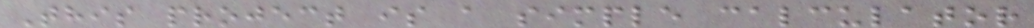This project is a simple calculator
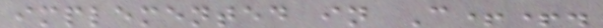implemented in C++.
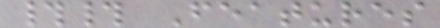## Features
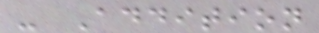- Addition
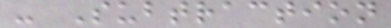- Subtraction
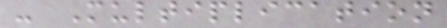- Multiplication
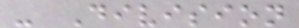- Division
